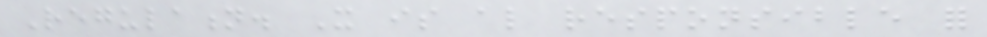Regulation. It is also responsible for
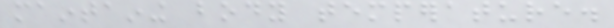maintaining body temperature.
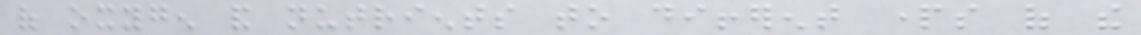of oxygen and nutrients to different parts of the
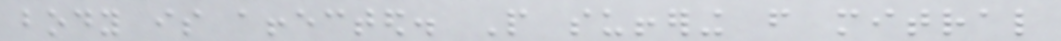body is affected. People suffering from mitral
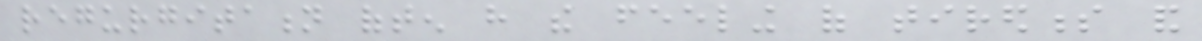regurgitation often have the feeling of tiredness and
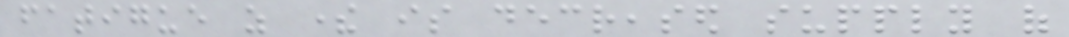fatigue as there is decreased supply of
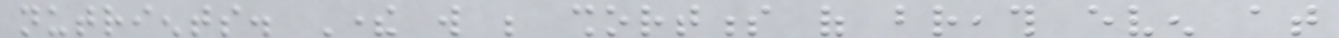nutrients. There will be shortness of breath even at
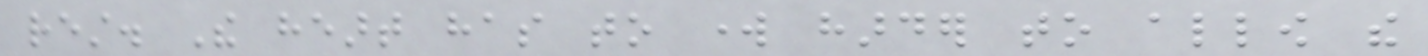rest. The heart has to work harder to allow the
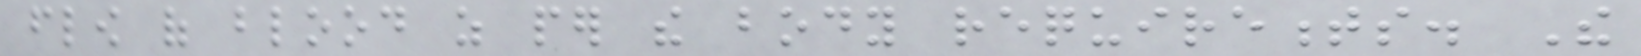flow of blood as per the body requirements. The
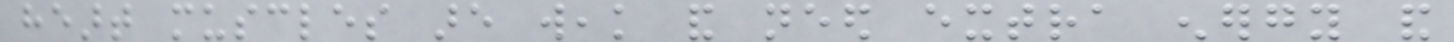heart muscles are weak and need extra energy and
